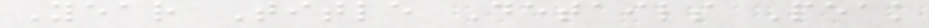Year Title Details Peak
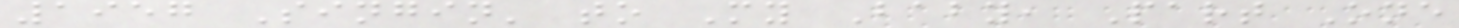1957 Singin' to My Baby, Part One
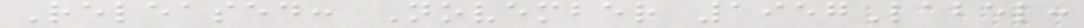Released: November 1957Label:
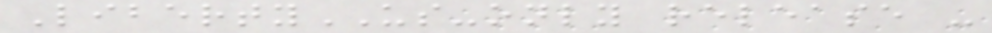LibertyUS-only release -
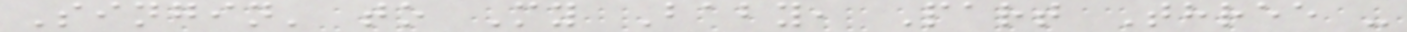Singin' to My Baby, Part Three -
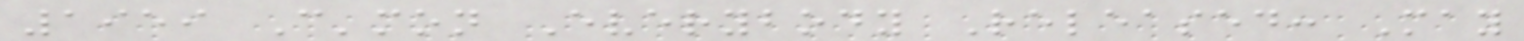1959 C'mon Everybody Released: May
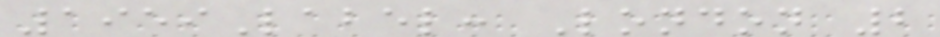1959Label: London 2
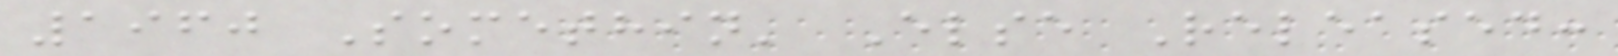1960 Somethin' Else Released:
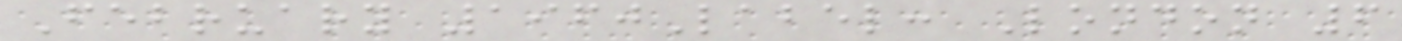February 1960Label: London 6
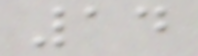14
